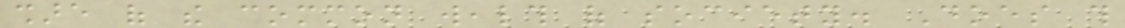share of the common wealth of society. Does this
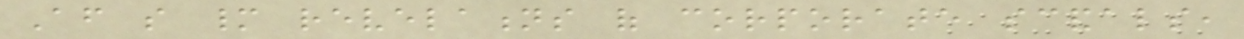After so many revelations of corporate scandals,
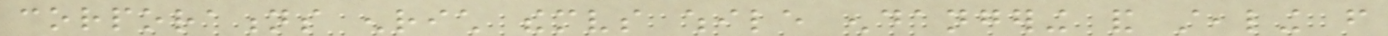corporations enrich themselves while endangering and stealing from
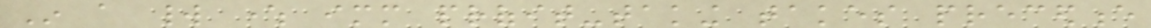In a world where immediate profit-taking takes precedence
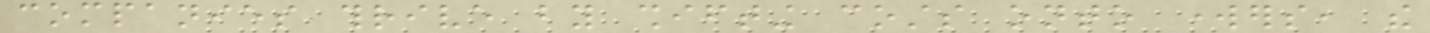companies thrive by shifting costs onto workers, the
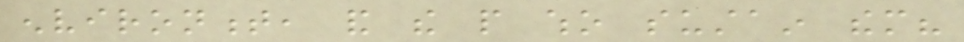environment, and the people who sustain them?
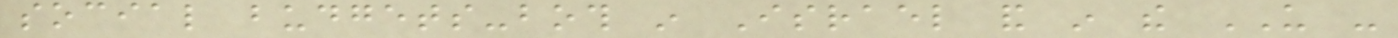social budgets-both in Israel and in the US -
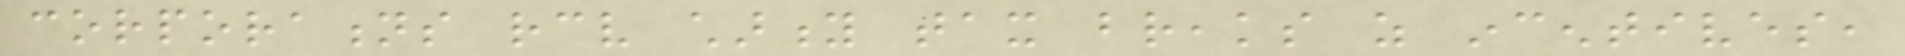corporations receive charity tax breaks as incentives,
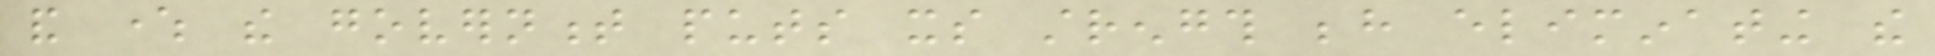and where the government puts its strength behind eliminating the
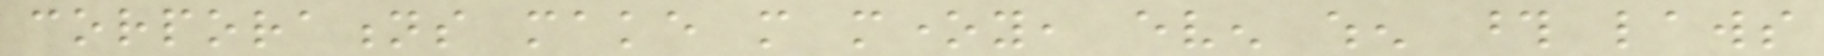corporations make more money, even when those laws
